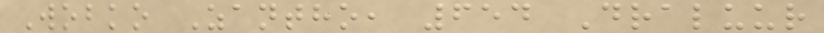Wobko Zantho, 654 Draluur
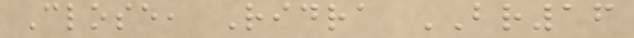Close, Ridra BR16
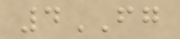4FG
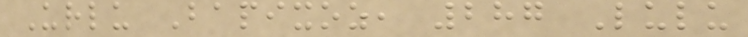Urlu Bapixoz, 287 Lulu
